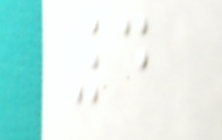4
